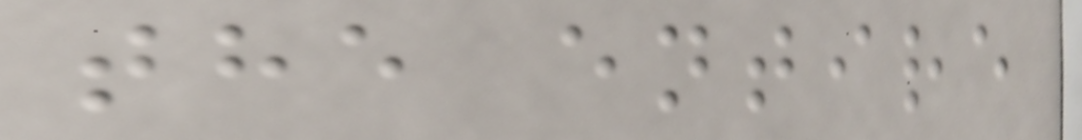the entire
